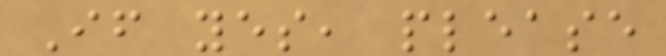If yes, please
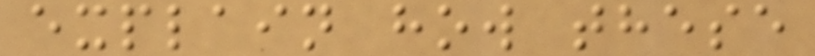explain how these
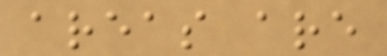areas are
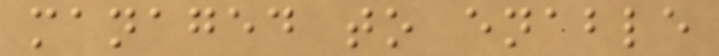managed to enable
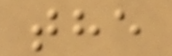the
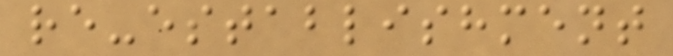re-establishment
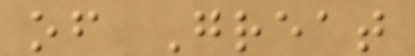of Great
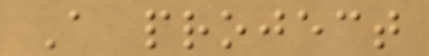A project
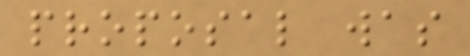proposal was
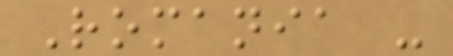Romania -
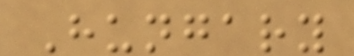Hungary
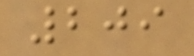209
